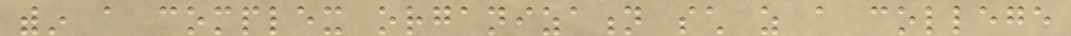within a complex organization such as a college
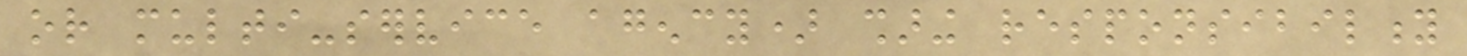or multi-service agency) sharing responsibility
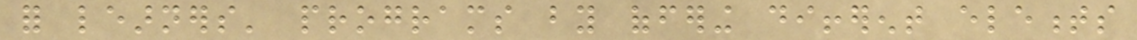for learners' programs by offering different elements
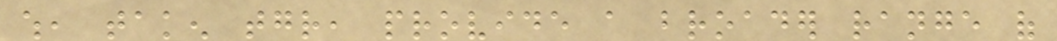which, taken together, provide a broader range of
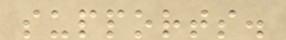supports.
